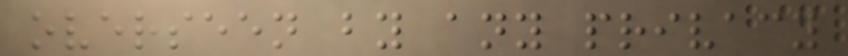overseen by any privacy
